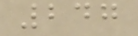247
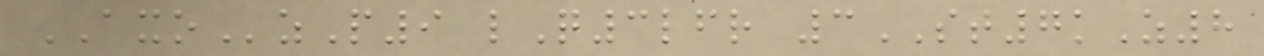AXOzP9 lQ3lfr 3ST7kZ8
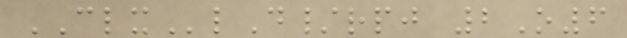CLXlD/rpj 2O6
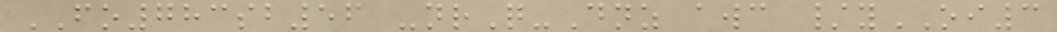FO783sb56 -nrQ-Dnz awc /yOI3
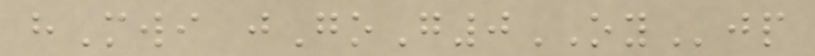hMwi jGoG0OYjp
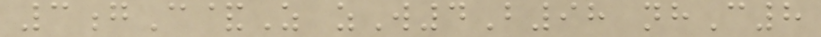3gC&Z zW4B98 nhC8
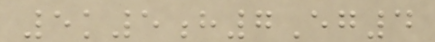5k5h7Eg4
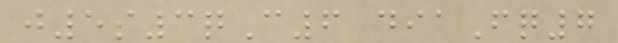j5s3qC6 diaFq7
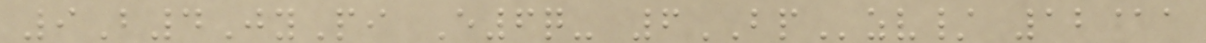9B4JyPi E6q- 6BPzv/ 12@a
